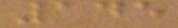145
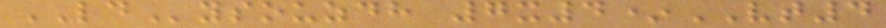LDysouzdh 7x4*VT4
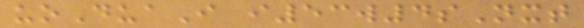uoDuaI i53w4sNxt
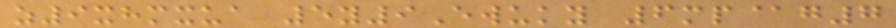z9xhmxua 5y9Ewuky 6mp@g7
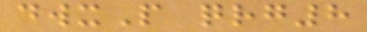dwxP qrg8
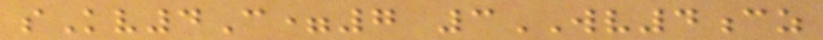sKv4C=7 3WV4cz
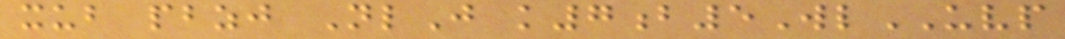xub pbzj NlJ k7b5WlUVP
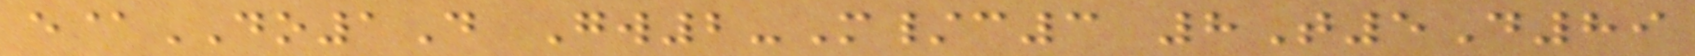e@DO1D Gw2-M/c3 8T5D89
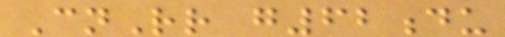CnRr g62du
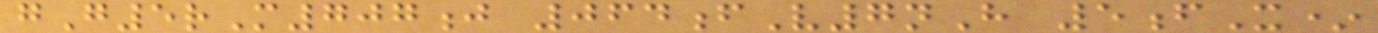gG5rM707j 064fV7nH 5fX*
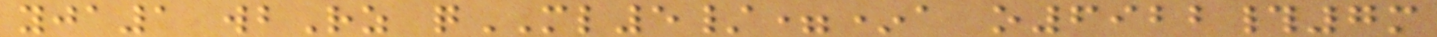yja1 wbRz qML5/=*a o6922#7m
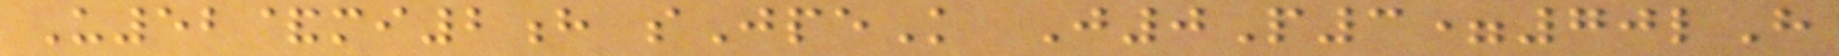U52&mi2h sJpeK J0P3=70lH
